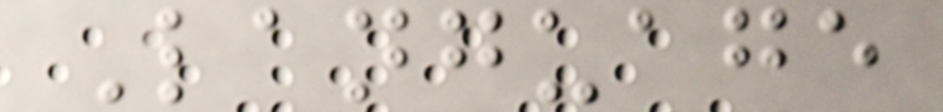Language
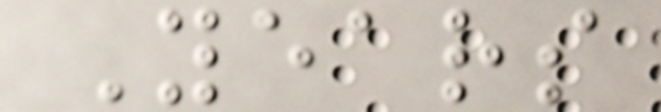Years
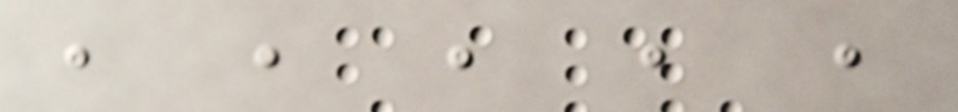, , , , ,
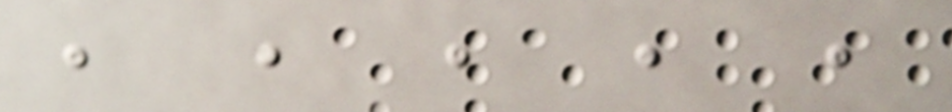, , , , ,
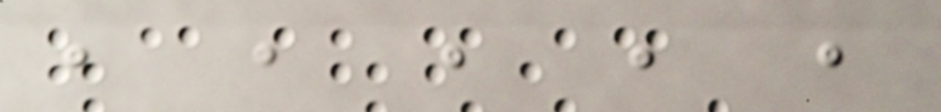, , , , ,
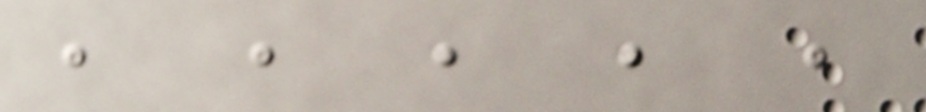, , , , ,
